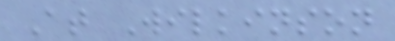At Wilkinson
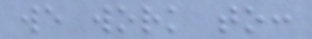we work to:
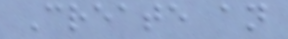Create an
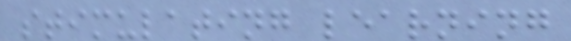stimulating learning
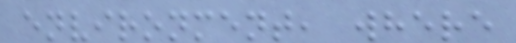environment, where
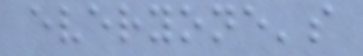everyone's
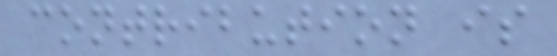contribution is
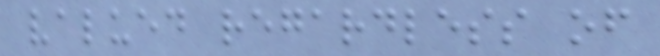valued regardless of
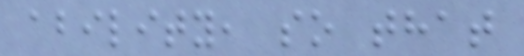ability, so that
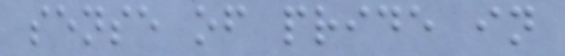sense of pride in
